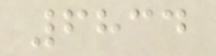6834
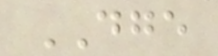DGE
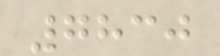7830
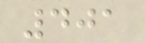401
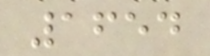1654
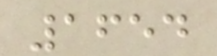1654
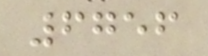6756
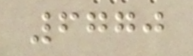6770
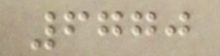6770
